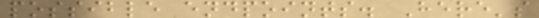possible endpoints. Here's
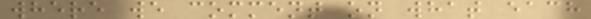where we comment on what each
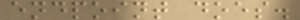endpoint does.
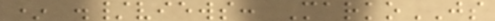* ./views: MarkoJS
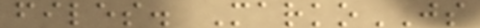files. MarkoJS
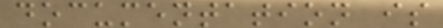documentation is
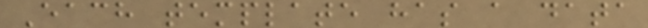Each template has a data
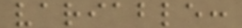variable:
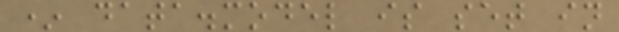* data.model is set in
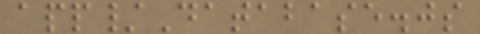app/Database.js
